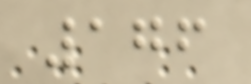176
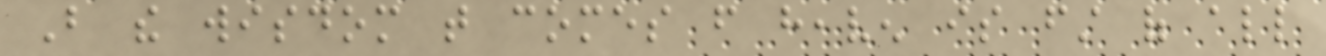But the wisdom that comes from heaven is first of all
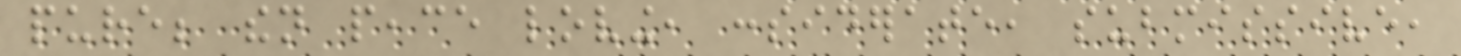pure; then peace loving, considerate, submissive,
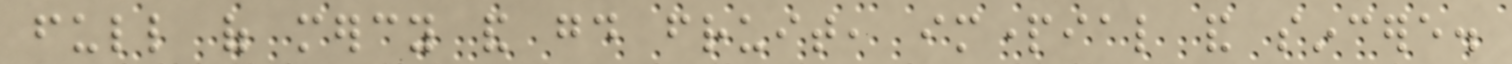full of mercy and good fruit, impartial and sincere.
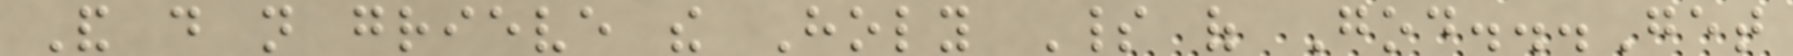And do not grieve the Holy Spirit of God...Get
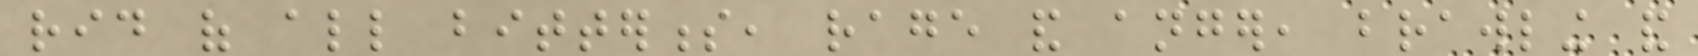rid of all bitterness, rage and anger, brawling and
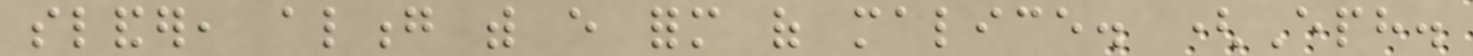slander, along with every form of malice. (Eph.
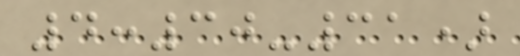4:30-31)
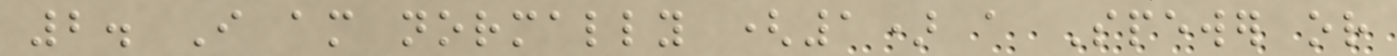2. I am normally (1) a Spewer or
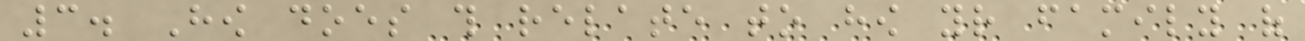3. How does this relate to how your family of
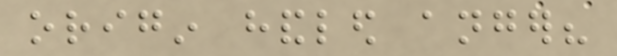origin handled anger?
